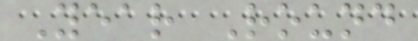Year Round
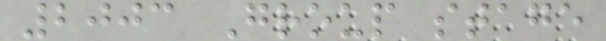2003 Group stage
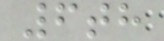6th
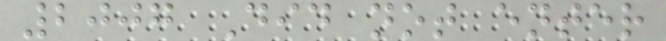2007 Did not enter
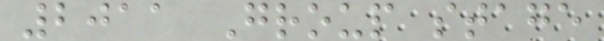2011 Group stage
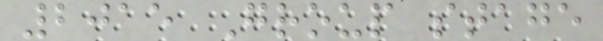2015 Group stage
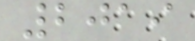2019
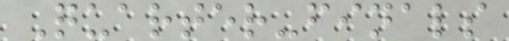Quarter-finals
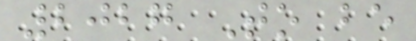2027 To be
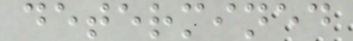determined
